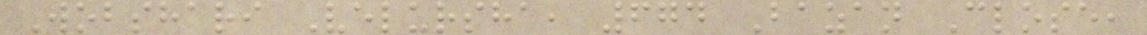Wobshari Velursha, 674 Bazan Close,
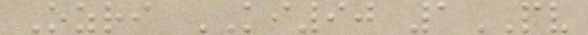Ozri KI90 1PV
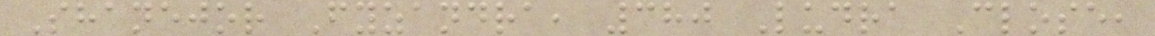Shanejor Fyzandra, 380 Ludra Close,
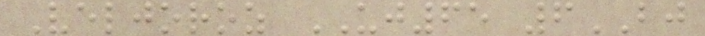Veljoroz UJ65 6BJ
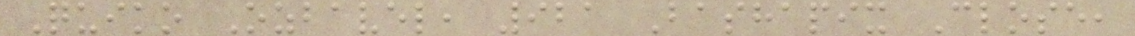Quiko Ozbavel, 921 Bashapix Close,
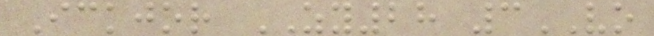Ickjor ZY28 3VO
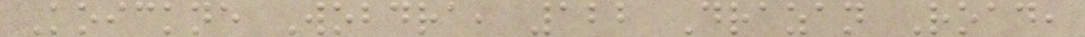Koickne Wobdra, 122 Drazan Road,
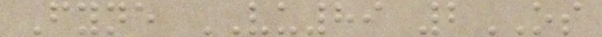Fyne VU89 2OS
